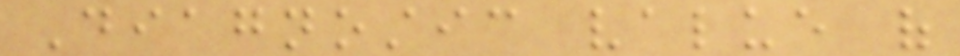Diagnostic value of
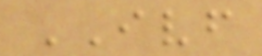IVF
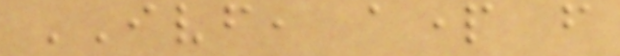IVF, apart from
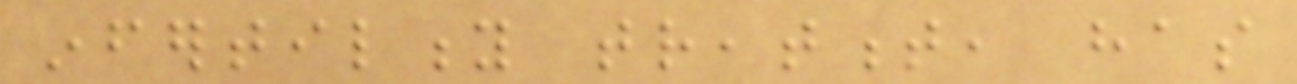infertility treatment, has
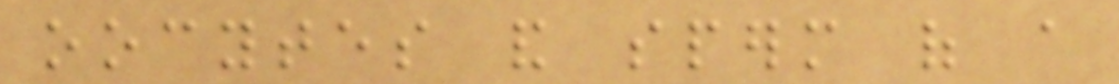oocytes and sperm of a
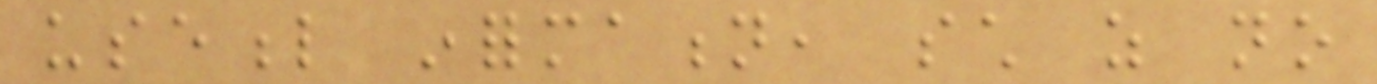useful information, such as no
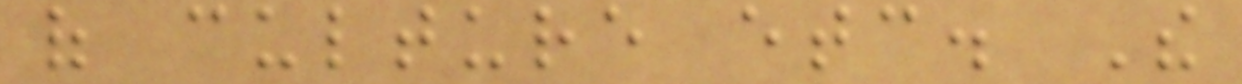of culture etc. The
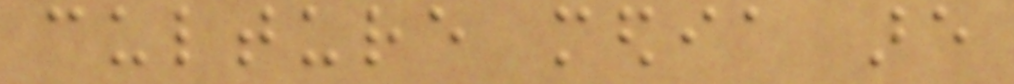culture media are
